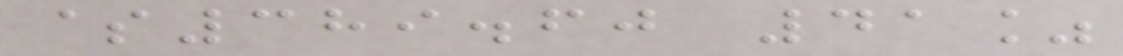$389.60 41%
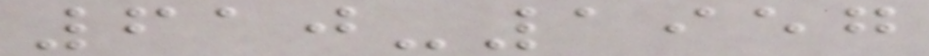610-1957
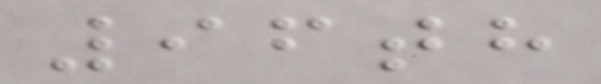96th
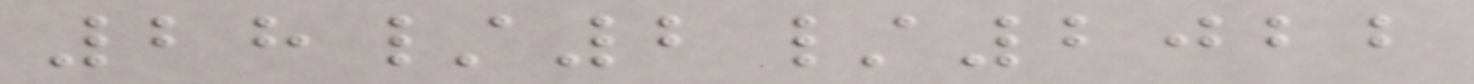28/2/2022
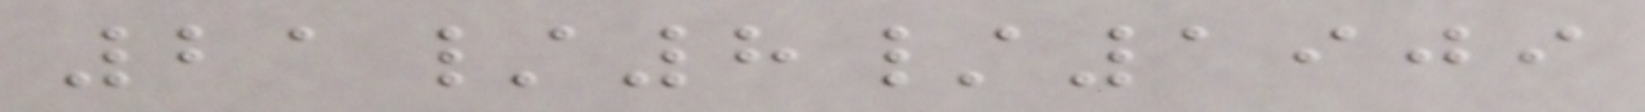21/8/1909
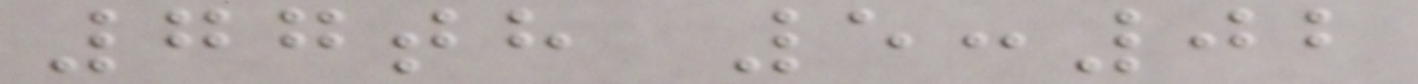77th 5:02
